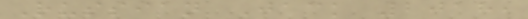Russian Jack 2018,
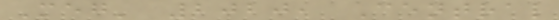Meg' 2020, Central
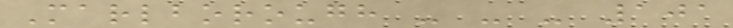Marlborough - - - 101
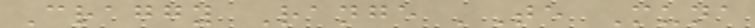Craggy Range 'Te Muna
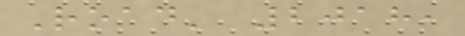Road' 2018,
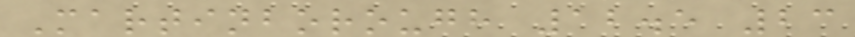Martinborough 12.5 23
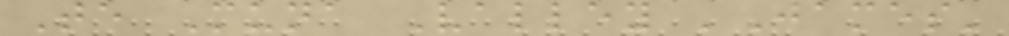Te Muna Valley 'James'
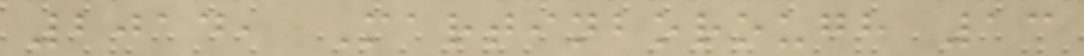2014, Martinborough 13
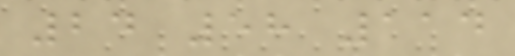24 58 114
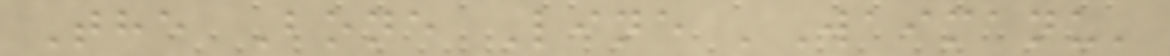The Bone Line 'Waimanu'
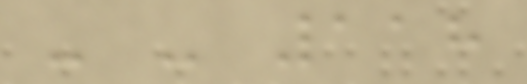- - 118
